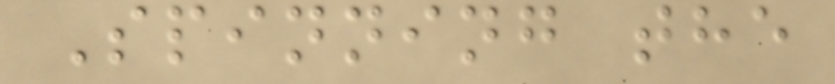Spinning the
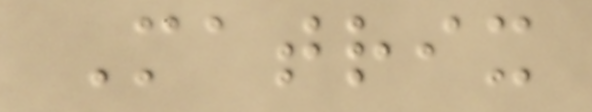Matrix
